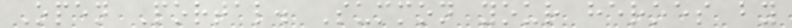Open Portal. Summon your heroes by
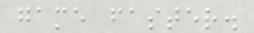game faster.
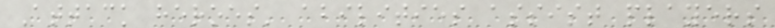Attack heroes' abilities assist players
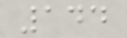144
